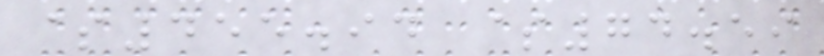$455.94 $74.59
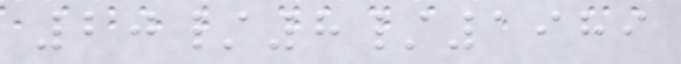20/8/1989
